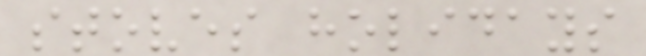stoves holidays
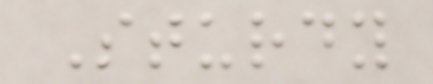Sturdy
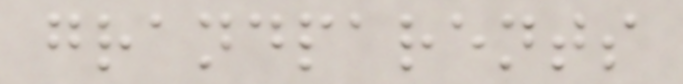grandparents
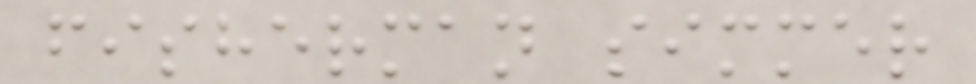fisherman simmer
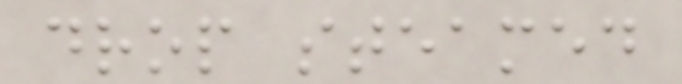drop steamed
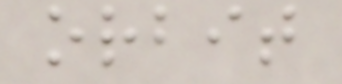orbit
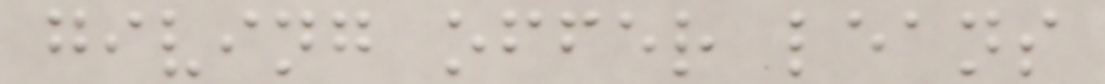giving offer leans
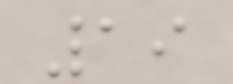19
